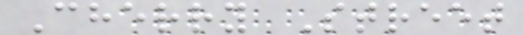Cherry Street
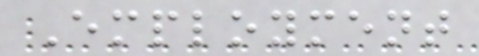Employment
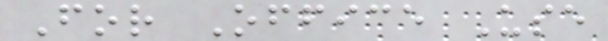For Office Use
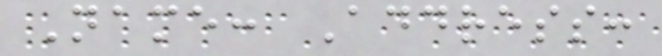Name: Address:
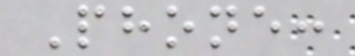Phone:
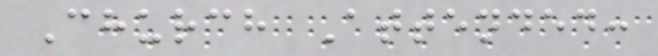Church Attended:
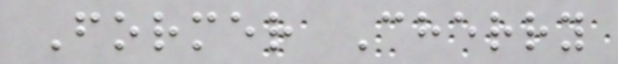Former Cherry
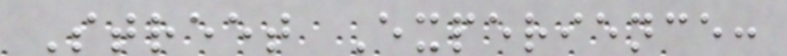Street Experience:
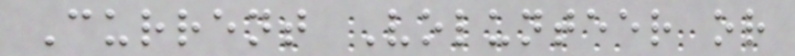Current Volunteer or
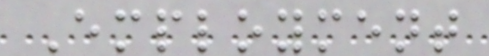Employment
